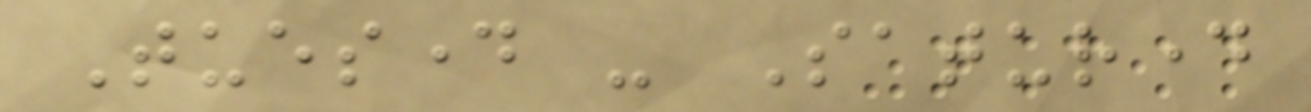Tuesday - Saturday
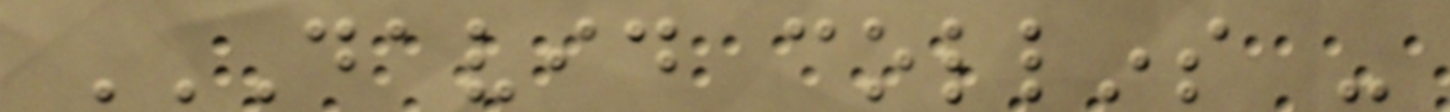DAVID COLLINS -
